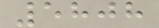5808
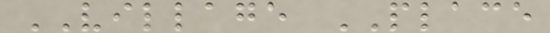VILLAGE PLACE
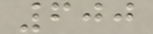600
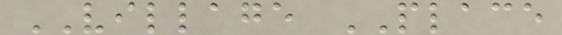VILLAGE PLACE
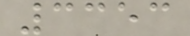3353
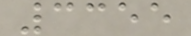3355
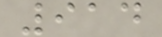914
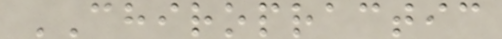CHIROPRACTIC
